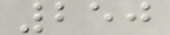250
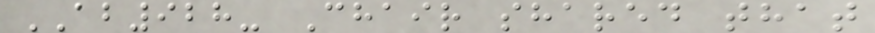AB928- Chair shared that
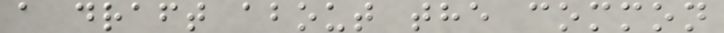a draft about the common
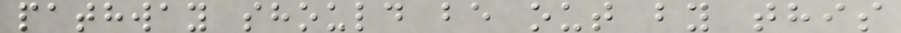pathway should be out by this
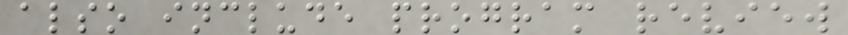also include program review
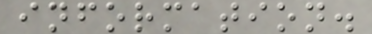information.
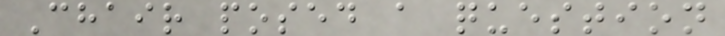Chair posed a question
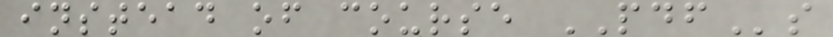instead of course PDFs
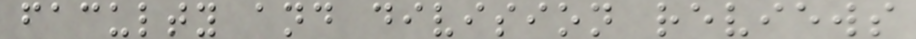faculty and division reviews
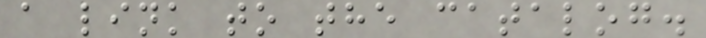a link to the catalog.
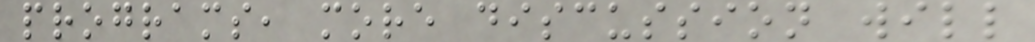programs, more discussion will
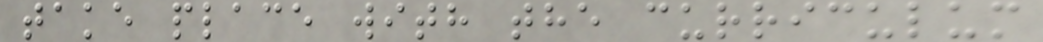take place with the curriculum
